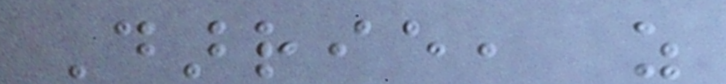Darrie, as
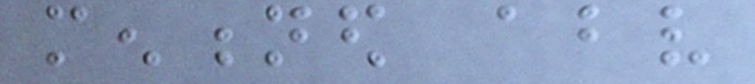mentioned above
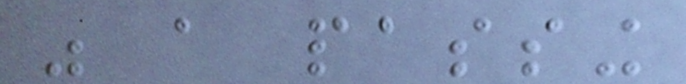was a passing
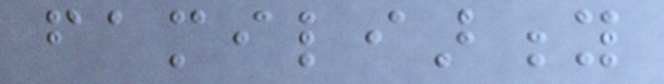familiarity
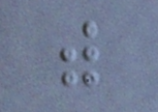with
